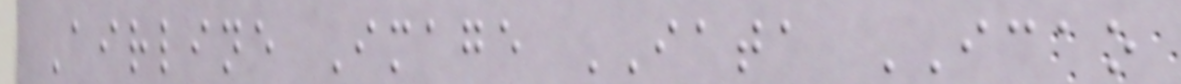Airline Image IATA ICAO
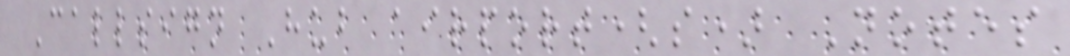Callsign Hub airport(s) Notes
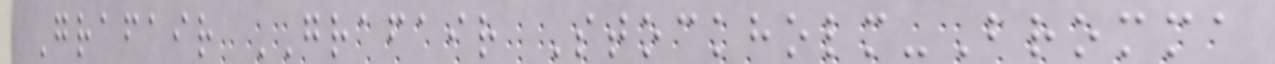Grafair GRAFAIR Stockholm-Bromma
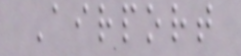Airport
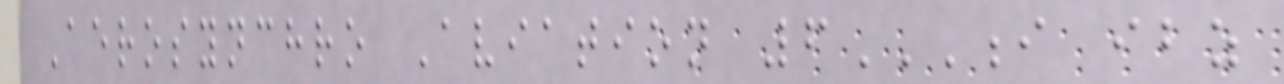Aerosynchro Aviation 6I IBZ
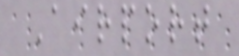Airport
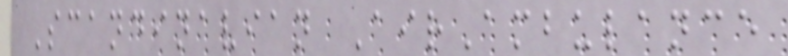Scandinavian AirAmbulance
